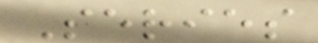Series
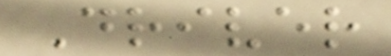Driver
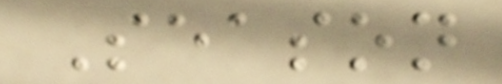Season
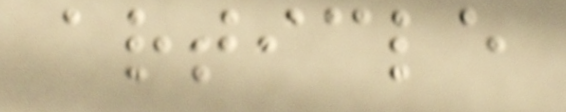article
